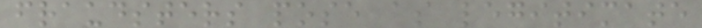fraudsters pose as legitimate
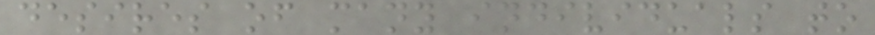desires of many individuals to
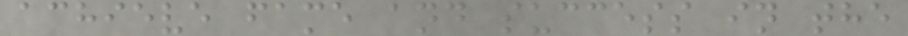achieve fame and success in the
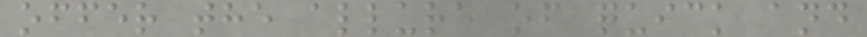offer the allure of quick and
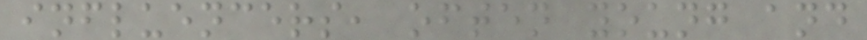influencers, often young and
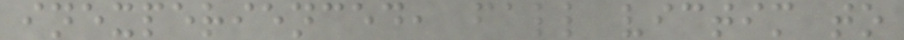inexperienced, fall victim to
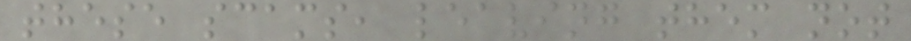these scams, leaving them not
